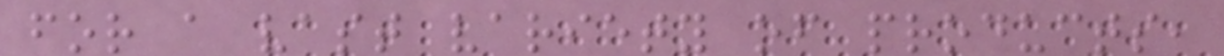for a vast variety of products,
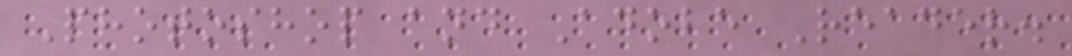Photoshop and Adobe Reader.
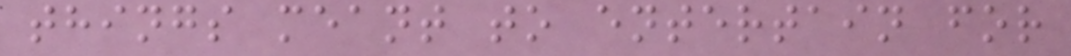things meant to entertain for
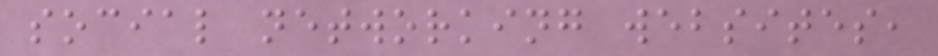social networking websites,
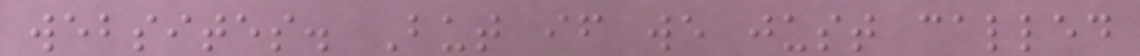websites. But if we just called
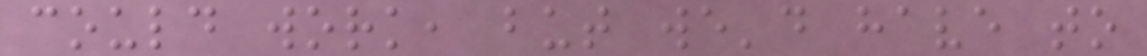could work, but we'd have to
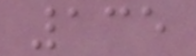135
